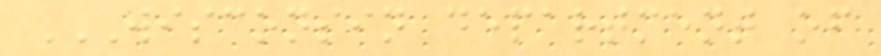WISCONSIN DEPARTMENT OF
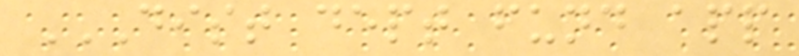DIST DEPT FUND APP
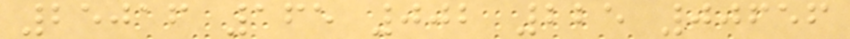25016 165 002 225 00656
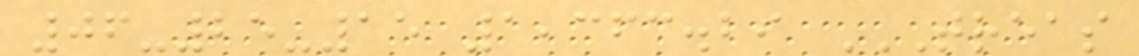06-25-15 1,363.29 TREAS
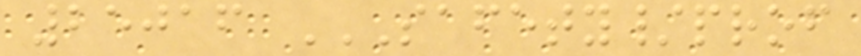25016 SAFETY/PROF
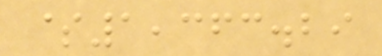$1,363.29
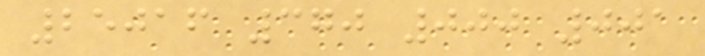25016 370 000 001
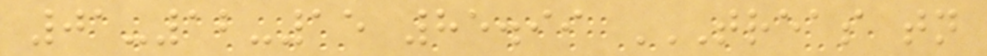01-12-15 85.99 TREAS TN
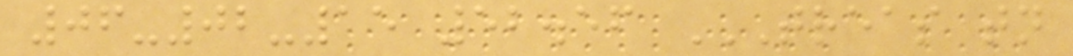06-02-15 52.56 TREAS TN
